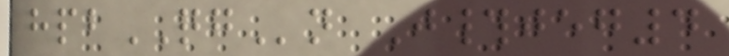hpbQGn J#jeg4
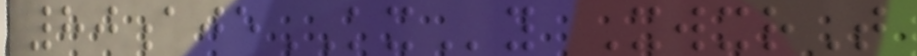80ajeKXy XwxrT
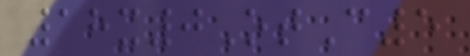18x0OtC5
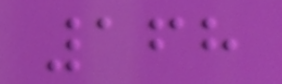168
